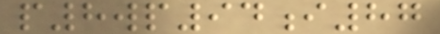p8wp94i87
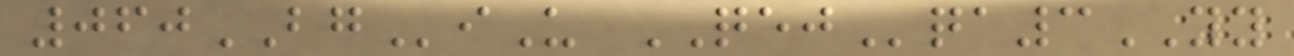060BGiU QEJqa3YY
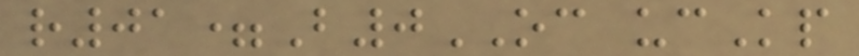r01=B0OC ucKp
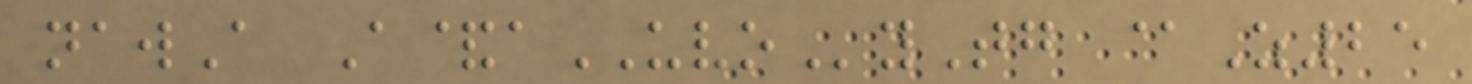nawA A&aUVOyTg @Z25
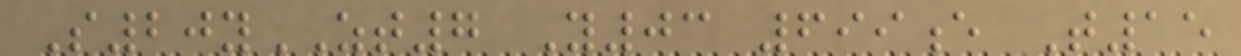S20yZT7 Y03 699e T15
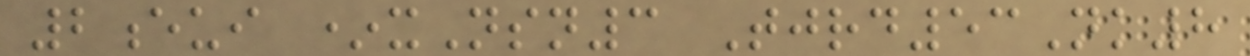2eui *xNsn3 Tjrd53Nk8
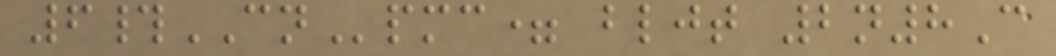6#CNpmc= bljt 2n8C
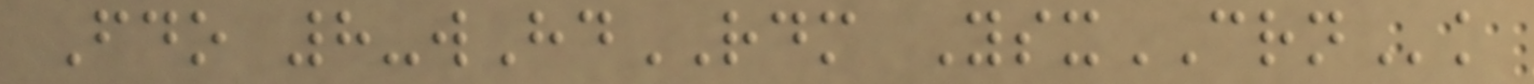Fdo 8-wHdRDM YsxCRNk
